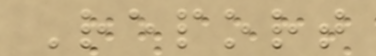Report
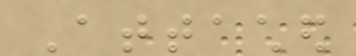Attached
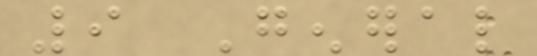9 General
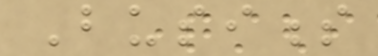Business
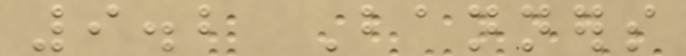9.2 Banners
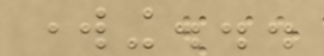working...
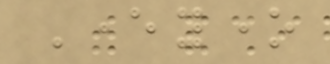Everyone
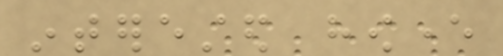interested however
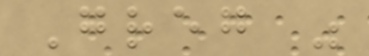Greg was
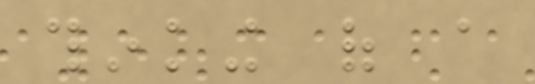thinking of a
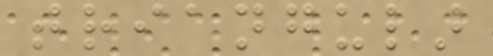triangular
